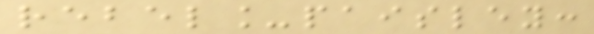rebel_paisley:
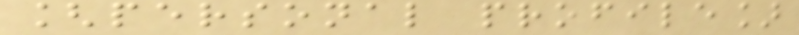[personal profile]
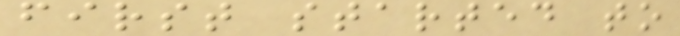first started to
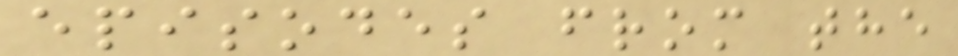episodes from the
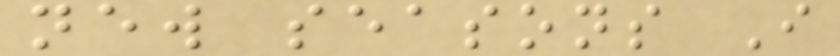new seasons I
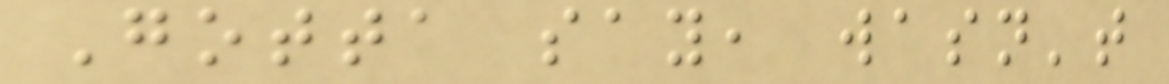Gotta say, wasn't
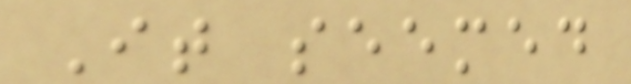It seemed
